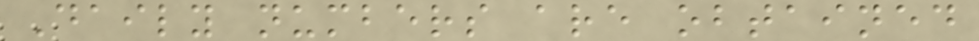Daily numbers are obtained
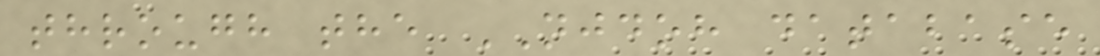through the NJDOH database
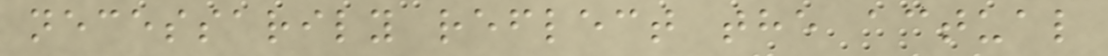necessarily reflect the actual
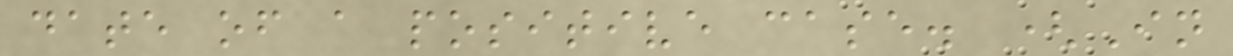date of a positive case. (In
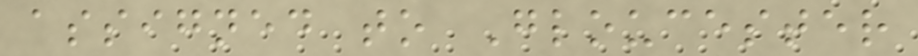assigned to Gloucester
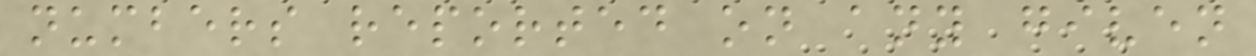numbers reported on any given
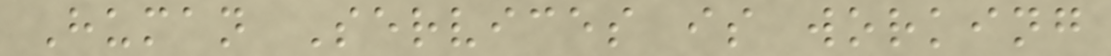Human Services is working
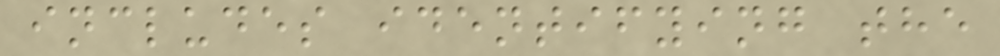includes identifying the
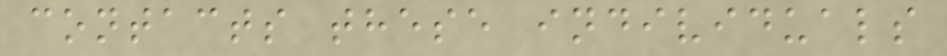contacts these individuals
